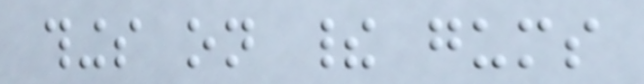things on their gums
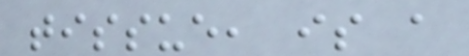tissue, is a
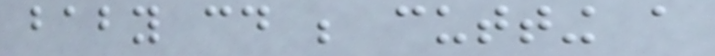baby could be cutting a
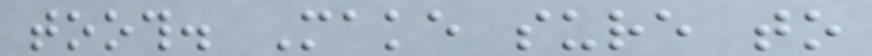tooth. Make sure to
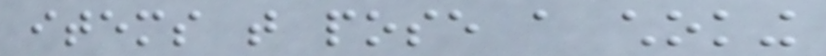items that pose a choking
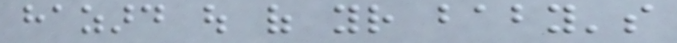hazard out of your baby's
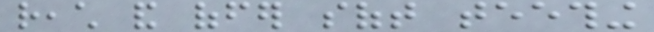reach and offer soft teething
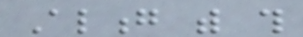Along with this
